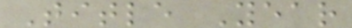Title Year
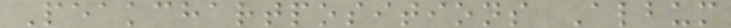Peakchartpositions Album
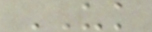UK
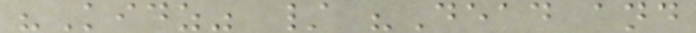"Kidz" / "Dead and
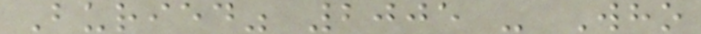Buried" 2005 - Who
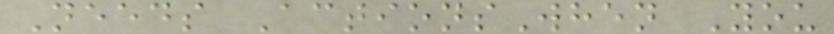Needs ActionsWhen You
